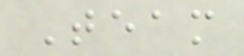Team
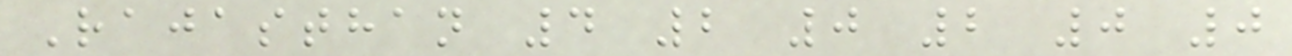Rajasthan 4 2 0 2 0 0
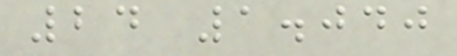24 1.040
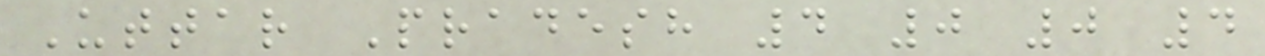Uttar Pradesh 4 0 0 4
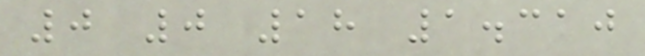0 0 18 1.310
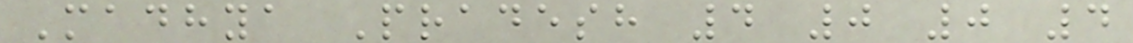Madhya Pradesh 4 0 0 4
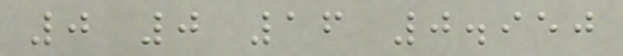0 0 16 0.950
